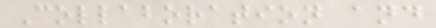Collaboration and
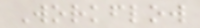Workflow
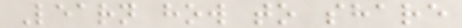Learn how to share
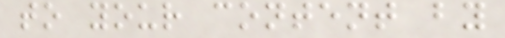to your content by
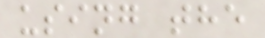using the
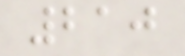210
